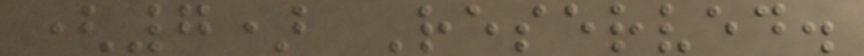(7) Reserved.
